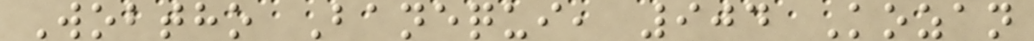Wobtho Banequi, 904 Kozan
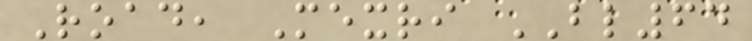Road, Mexri BL64
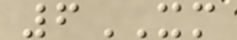6XM
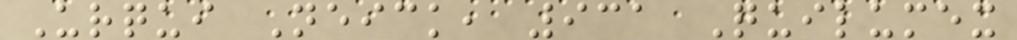Urqui Neick, 931 Quilumex
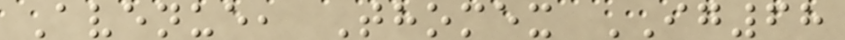Avenue, Thomex IG68
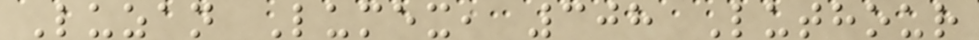Luzan Lumex, 308 Luthour
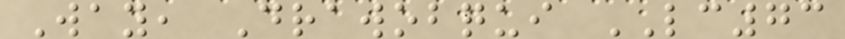Way, Drawobqui LC73
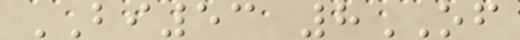BI53 8OF
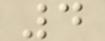4
